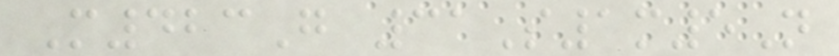M423G 31S1m5N
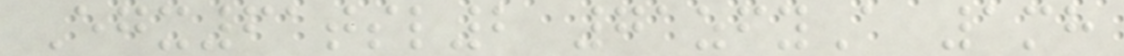Egx61tsl2 71zfyA 1mh
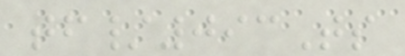tf/093Ts
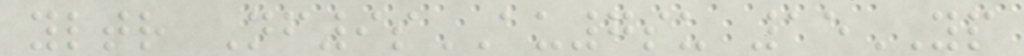yltr Nf9sAU7su 15YP
